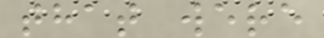that were
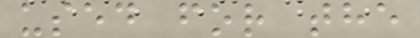used for the
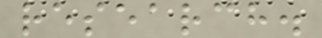research.
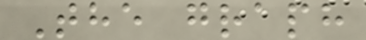The graph
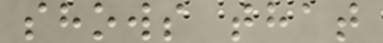shows that
